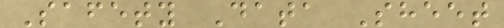Safety Data Sheet
